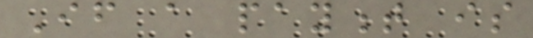If a payment is
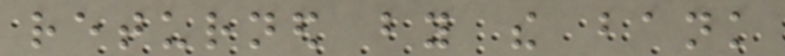returned by the bank
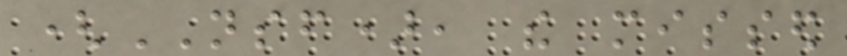(NSF), the missed
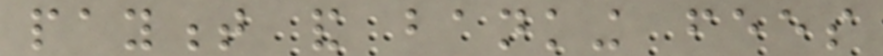payment and banking fees
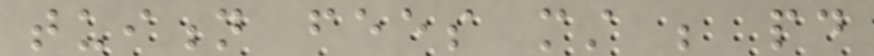tuition fees must be paid
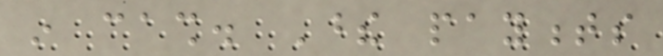in cash. These payments
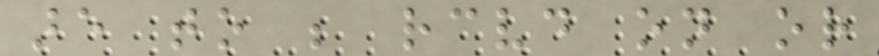are to be received on or
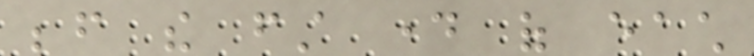before the first day of each
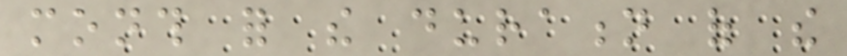month for the duration of the
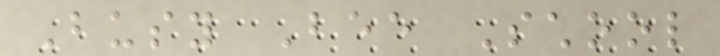Busy Bee School
